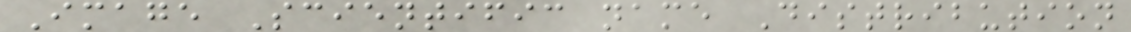Image Scientific name Distribution
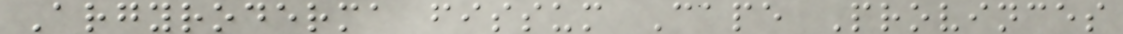Argyroderma fissum Cape Provinces
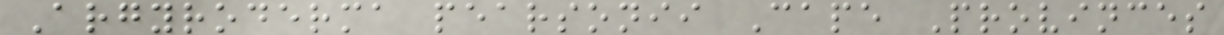Argyroderma pearsonii Cape Provinces
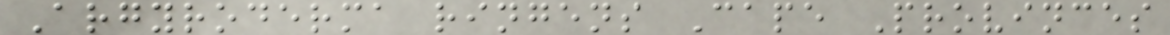Argyroderma ringens Cape Provinces
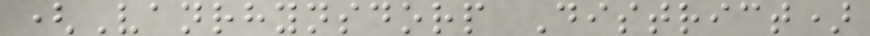(Vanrhynsdorp District)
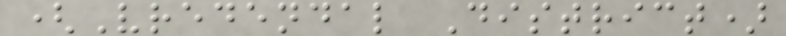(Vredendal District)
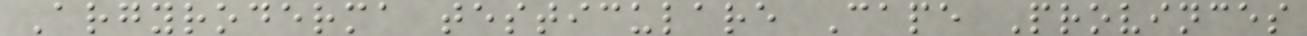Argyroderma testiculare Cape Provinces
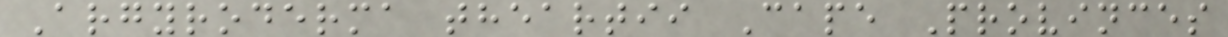Argyroderma theartii Cape Provinces
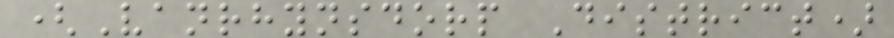(Vanrhynsdorp District)
